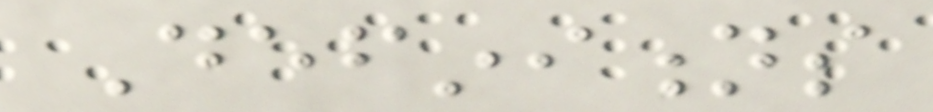Definitions
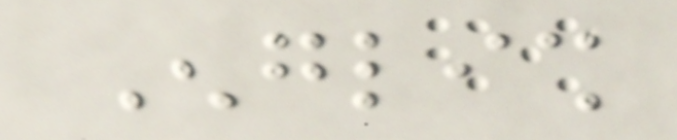English
